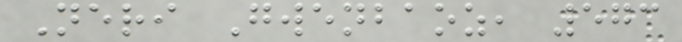Neri Gwenbaoz, 573
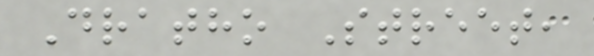Dratho Street,
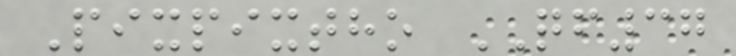Pixpixtho QF37
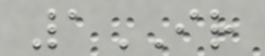1IR
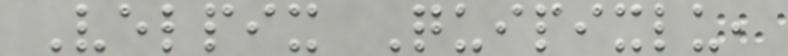Velpix Quipixlu,
